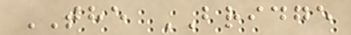THE BRIDGE
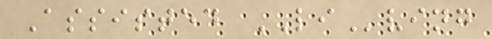Assisted LIving
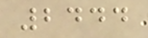2444
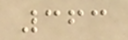363
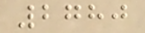2780
